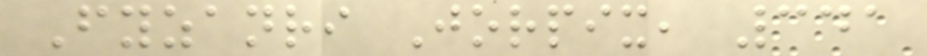Fyzanri Jorpix, 341
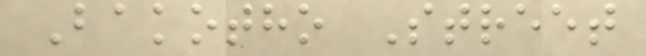Bakotho Street
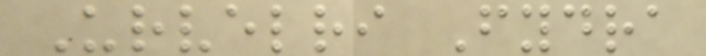Urvelri Fydra
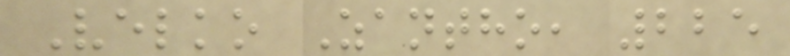Velko Zantho, 225
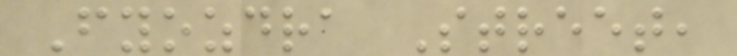Fyozdra Street,
